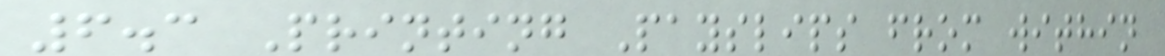6.3 Printing Payslips from within
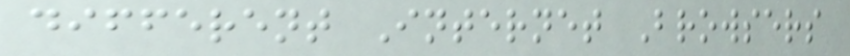different Internet Browsers
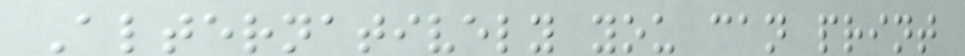Alternatively you can print
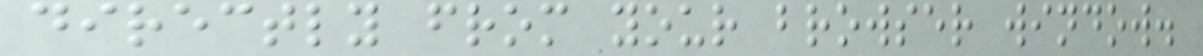directly from your browser window.
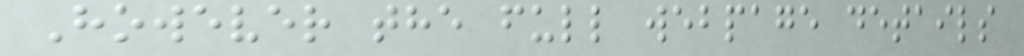However the full webpage details
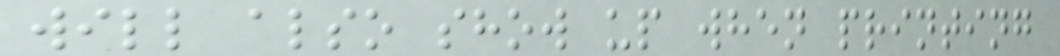will also show up when printing
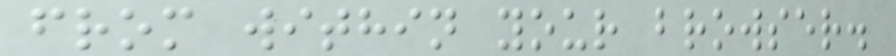from within your browser.
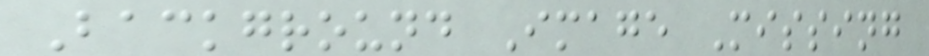Background Image Missing
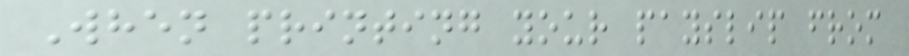When printing your payslip from
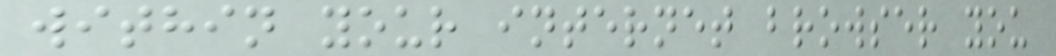within your internet browser you
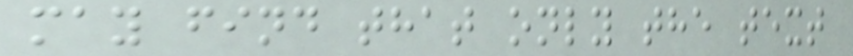may find that only the text
